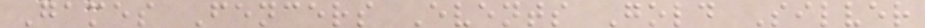Games Fencers Events Gold Silver
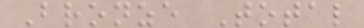Bronze Total
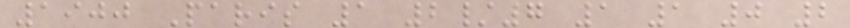1900 Paris 1 2/7 1 1 0 2
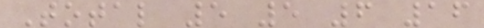Total 5 5 6 16
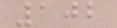102
